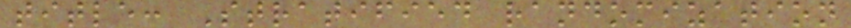title: Stratified randomization
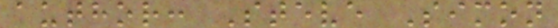author: Steve Simon
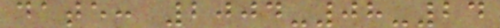date: 2004-08-24
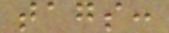tags:
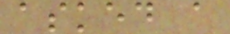asked a
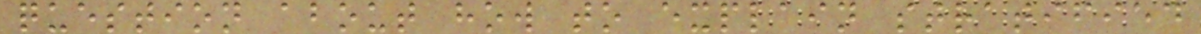question about how to explain stratified
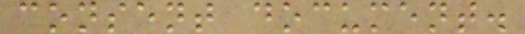consent document.
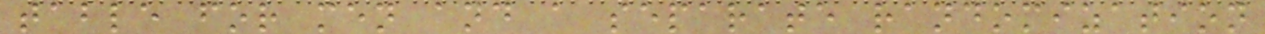table for men and a separate randomization
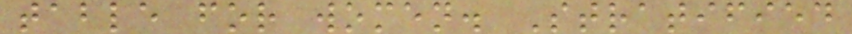table for women. Stratified
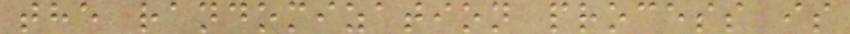the randomization process is
